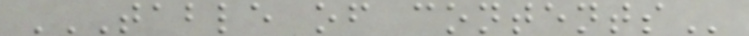TABLE OF CONTENTS
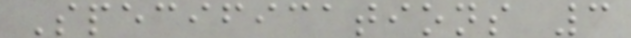Specifications 3
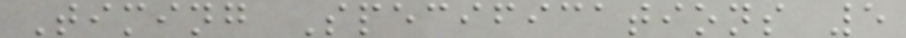Timing Specifications 5
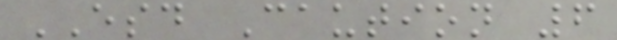ESD Caution 6
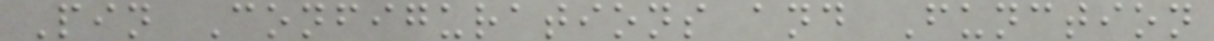Pin Configurations and Function
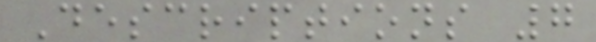Descriptions 7
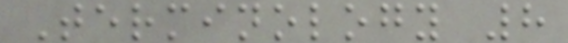Terminology 8
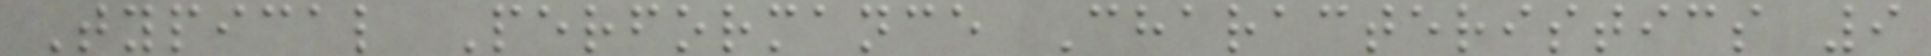Typical Performance Characteristics 9
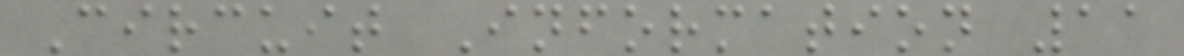Circuit Information 11
